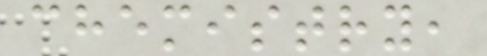chemistry,
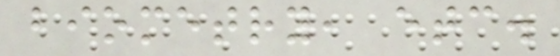biometry, etc.
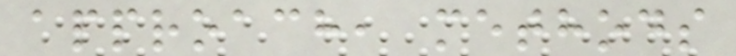approach, methods
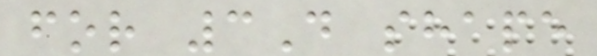for 3D shape
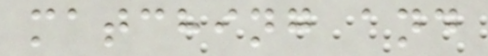matching and
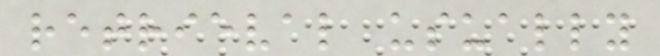retrieval usually
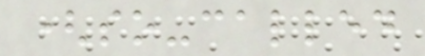(so-called
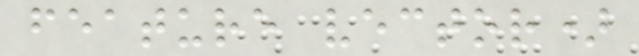feature vector)
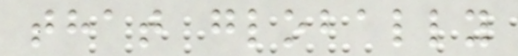that globally
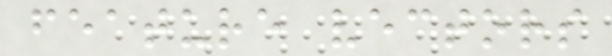feature vectors
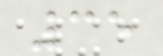35
